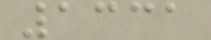1331
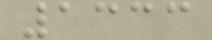1333
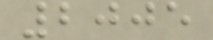2005
